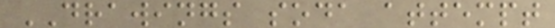DRAWINGS soda attempt
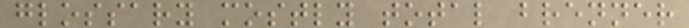glossary mostly total brenner
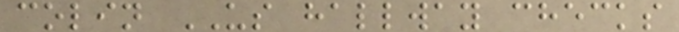colin US hallway checks
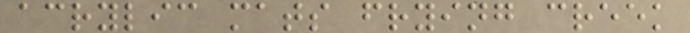acrylic mats frying creek
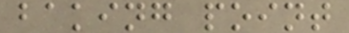baking point
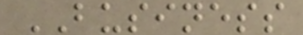BUSINESS
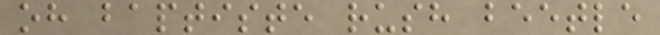oh baptiste rush beetle
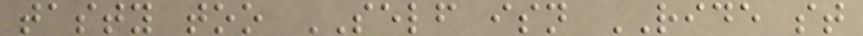tasty too SELF isn RIDE st
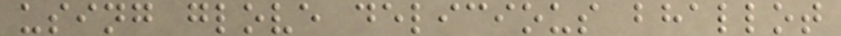using glove delicious bhallot
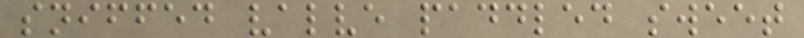sniffed valve paddled sweet
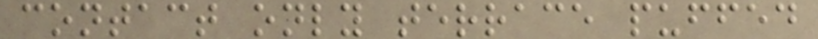contact only terrace puffed
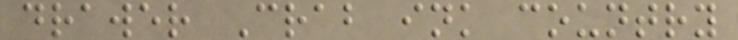drawer Crab ink country
